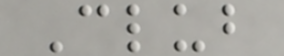Club
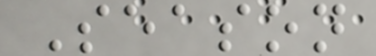Season
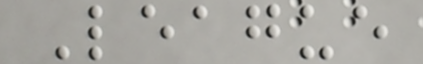League
